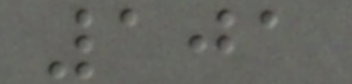101
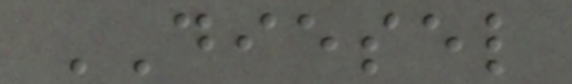DIESEL
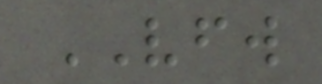VFW
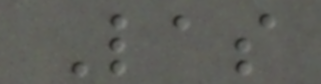Las
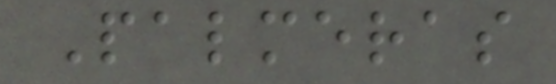Palmeras
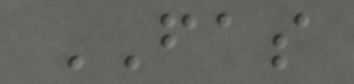FAS
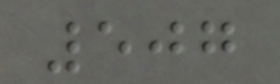507
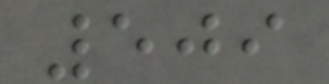509
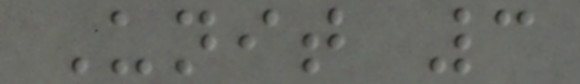Unit 3
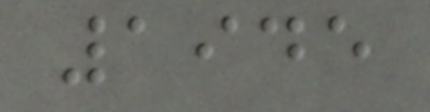1945
